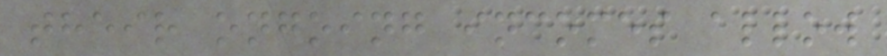their ongoing incomes allow
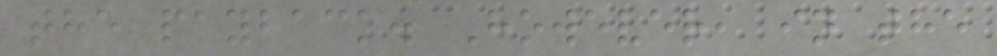the payback. However, in the
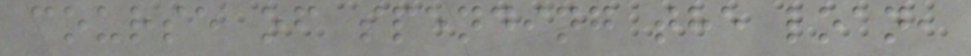course of spending the loan,
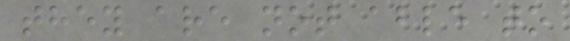they are not able to
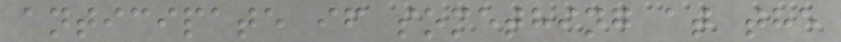anticipate if something at the
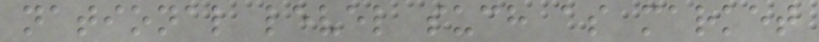national level such as market
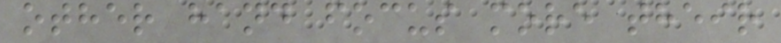other hand focus more their
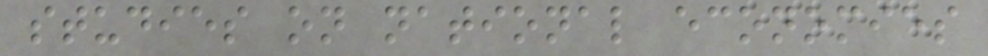studies on national economies
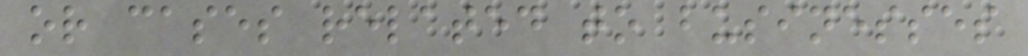or cases related to businesses
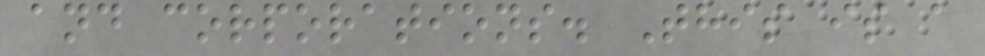and corporations. This is a
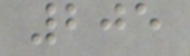205
